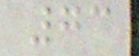73
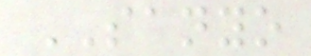SANYO
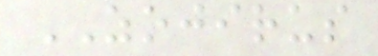ZOJIRUS
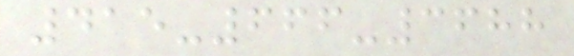415-666-3688
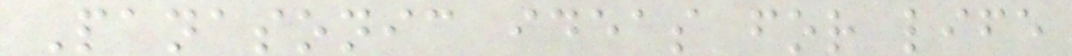Panasonic ideas for life
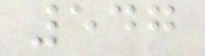547
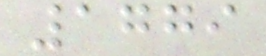1779
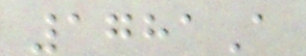1781A
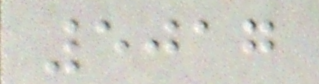5017
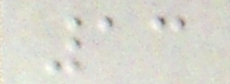13
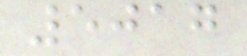5017
